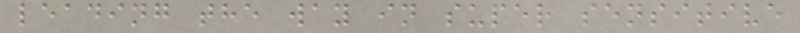leading the way in super sensitive
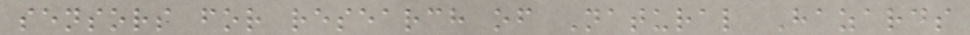sensors for research of Natural Hazards
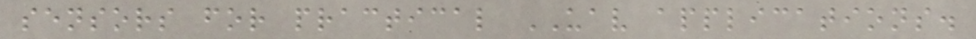sensors for practical UAV applications.
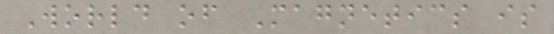World of Magnetics is
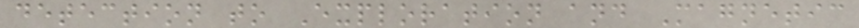detection to Exploration and Magnetic
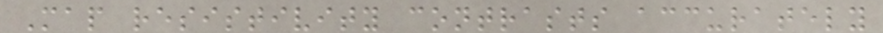Map resistivity contrasts accurately
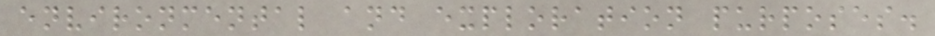environmental and exploration purposes.
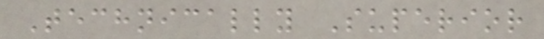Technically Superior
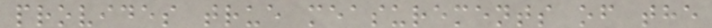provides true measurements of the
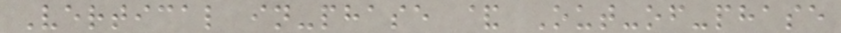Vertical in-phase & Out-of-phase
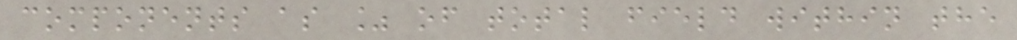components as % of total field within the
